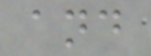and
